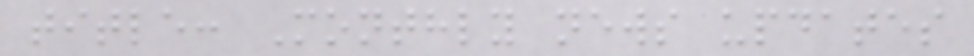title: Monthly news updates
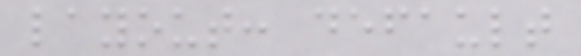layout: default
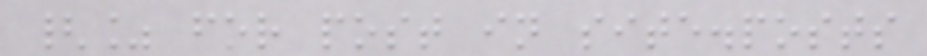{% for post in site.posts
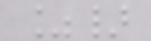%}
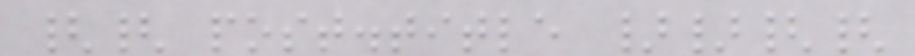{{ post.title }}{{
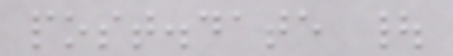post.date |
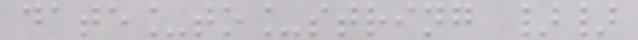date_to_string }}
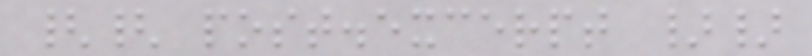{{ post.excerpt }}
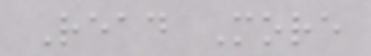Read More
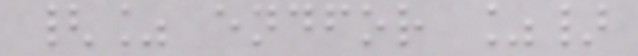{% endfor %}
